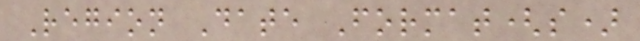Region Date Format(s)
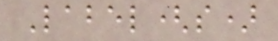Label(s)
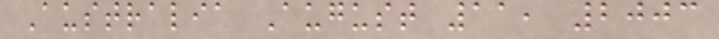Australia August 11, 2003
